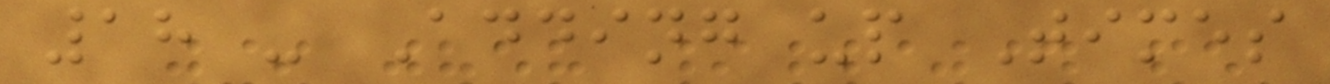18 - Adding up Times
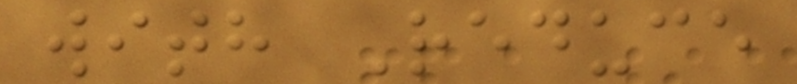with Reduce
